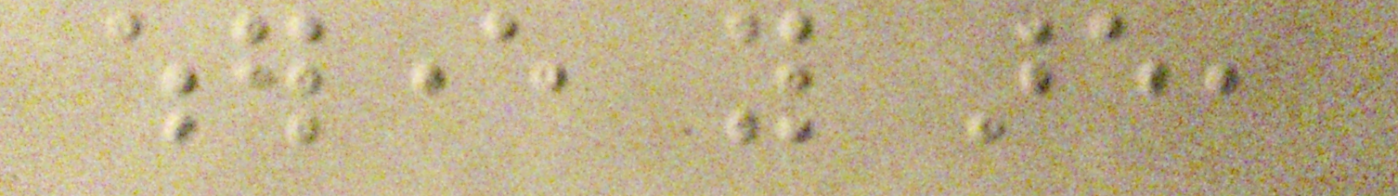wherever you are,
